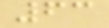63
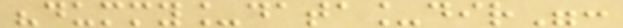"dummy_data_dir":
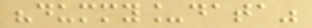"dummy_data"
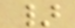}
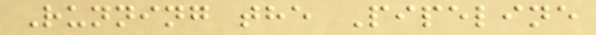Running the Pipeline
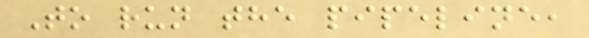To run the pipeline,
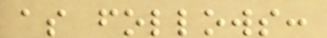as follows:
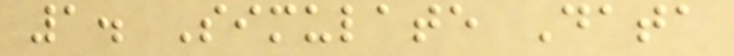1. Simulate Data
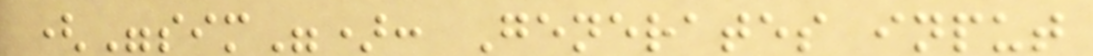("sim"): Generates input
